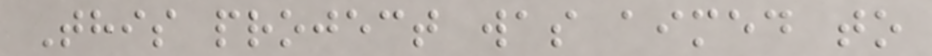This project was aimed to
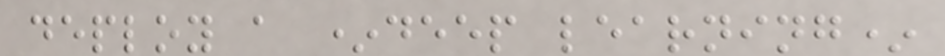deploy a *deep learning*
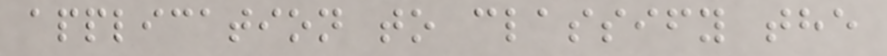application to classify the
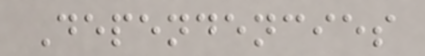Dependencies
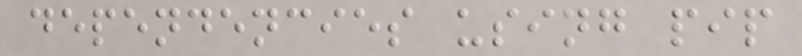dependencies using pip
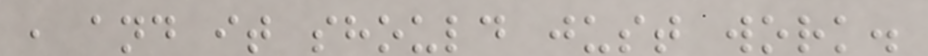, and it should just work.
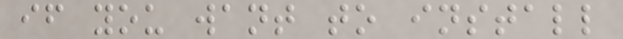if you want to install
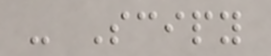- Scipy
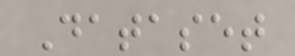Dataset
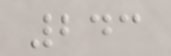243
